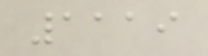1119
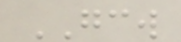GCW
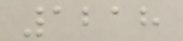1218
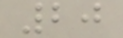20
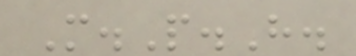M.P.H.
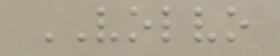VOLVO
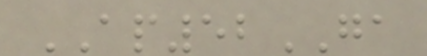AP52GA
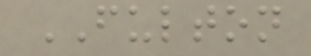FULTON
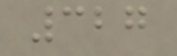327
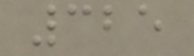325
